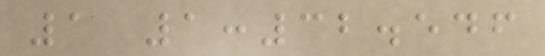1 1:32.546
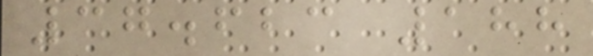37.623 188
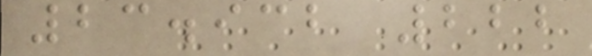23.932 222
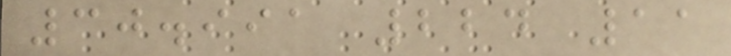30.991 224 11
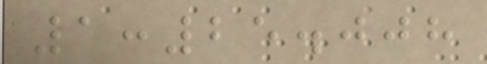1:25.008
